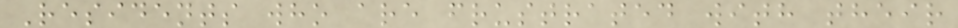Residents who are frustrated with their
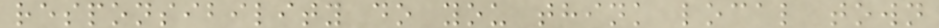responsibility do you think local town
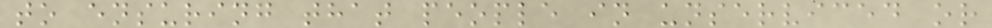to ensuring that people in unserviced or
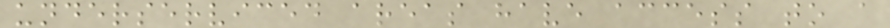underserviced areas have access to a
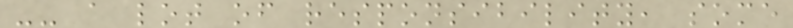-- a lot of responsibility, some
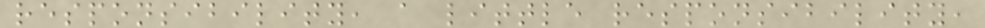responsibility, a little responsibility,
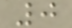0
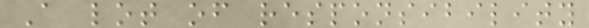A lot of responsibility
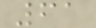61
